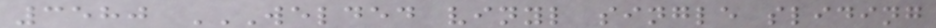3580 WELDED VINYL SINGLE SLIDING
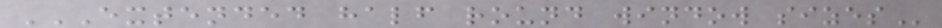EXTENDED HALF ROUND WINDOW SIZES
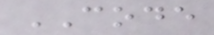CODE
